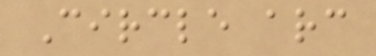Circle arc
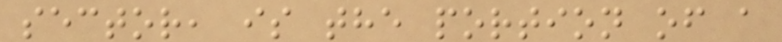sector, is the portion of a
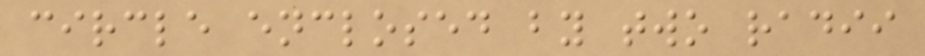circle enclosed by two radii
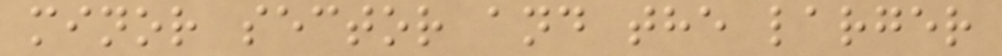minor sector and the larger
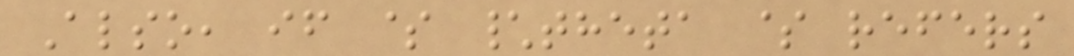Also, if $ \theta $ refers
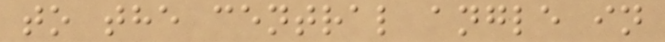to the central angle in
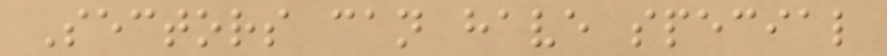Sectors can have special
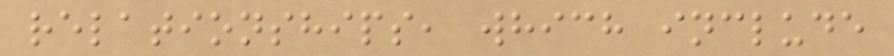relationships, which include
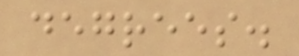degrees.
